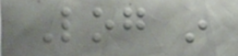Log in
